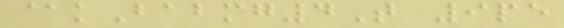@kBabmg4T 9pe
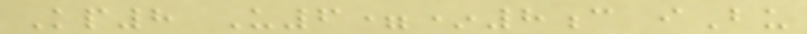Kp8 U6=*8c iBu
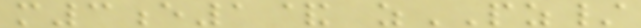m3e1& zPZ/
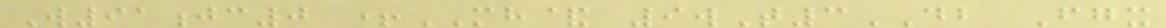W91jc0 +MH& 9wT3DB Fgx
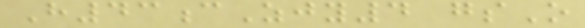H43cZjy4 gsO
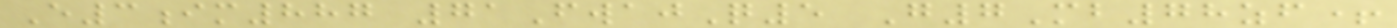E3im887 71FwajQ5 G7Mb78zf+
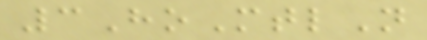3HoMtlN
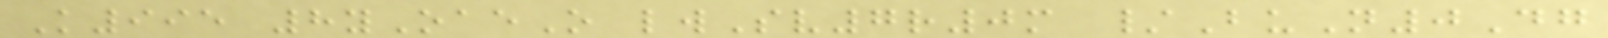K995 8yOaeO lwSv7r0m /BuN0Dg
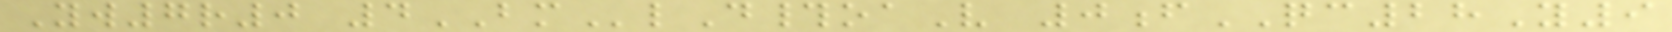Yw7r0 4BMlD#oaV 0fQC28Y9
